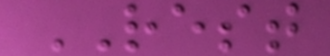REST
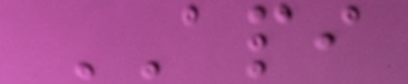API
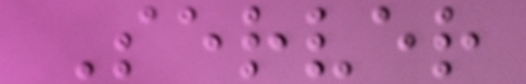Server
